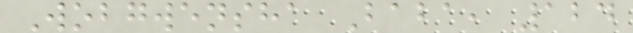Wobgwensha Baba, 124
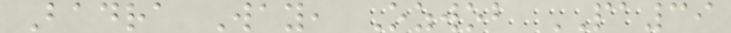Badra Way, Ozwob PA39
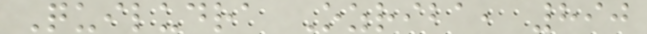Quiludra Ozriba, 890
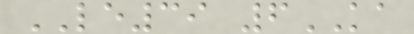LE39 6KA
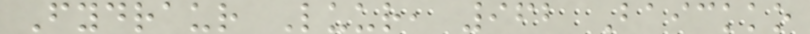Fydraur Luur, 962 Baickko
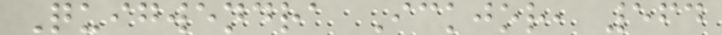Quigwendra Ickjor, 564
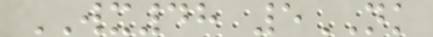WX48 5NK
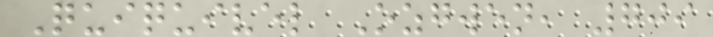Quiquivel Ozgwen, 709
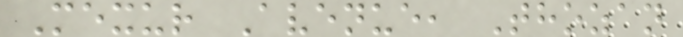Mexur Avenue, Thozan
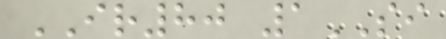IR80 1SI
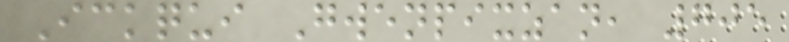Ickqui Gwenpixzan, 705
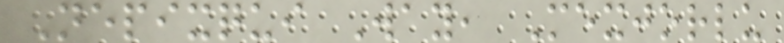Nepixqui Way, Mexjorlu
